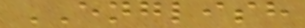ENGLISH
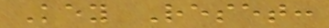Key Reset:
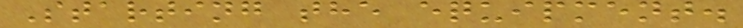Starting the equipment.
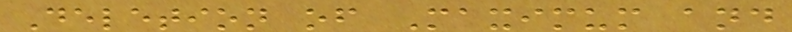Deletion of Maximum and
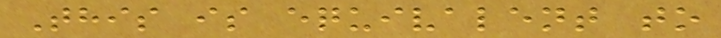This is equivalent to
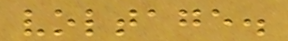voltage.
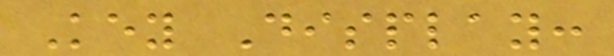Key Display:
